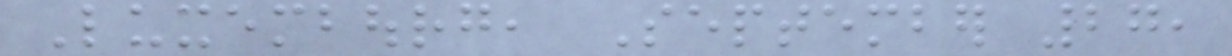Luxembourg, September 27,
